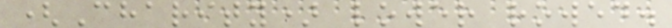(Charity) lower rowed.
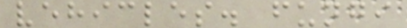vehicles. fungi
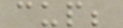cup;
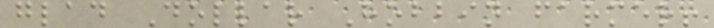glad Dollar Hobbin farmer!
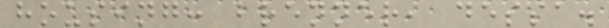housing: brenner, dessa.
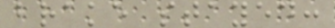brake stayed:
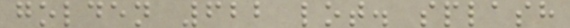golden 622 lot. splash
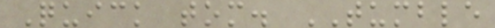Quick tom. TUMBLE
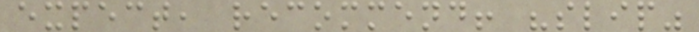expect, recommend! "slip"
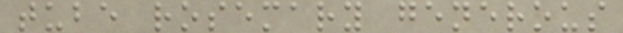tube rosemary generous
